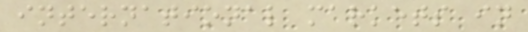international markets in
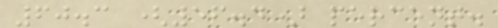60.3 (56.4) percent.
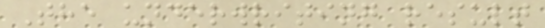The underwriting result
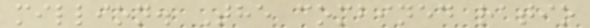million. The combined ratio
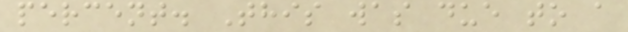percent. This was due to a
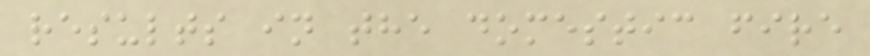results in the domestic fire
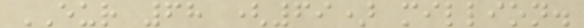EUR 68 (69) million.
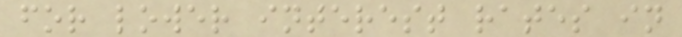for lower interest rates in
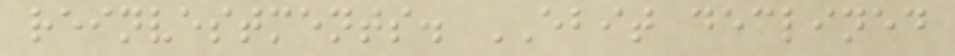reinvestments. EBIT declined
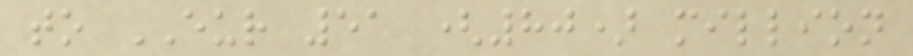to EUR 51 (80) million
